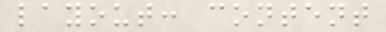layout: content
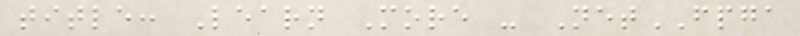title: Learn More - NetFPGA
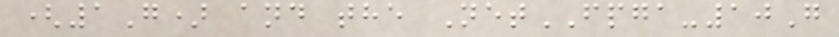(1G) and the NetFPGA-10G
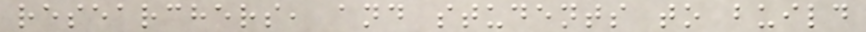researchers, and students to build
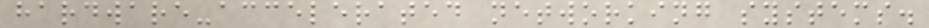hardware-accelerated networking systems.
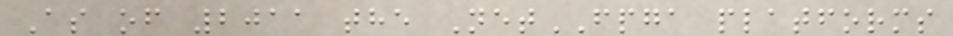As of 2011 the NetFPGA platforms
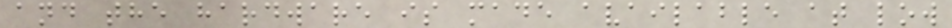and the hardware is made available at low
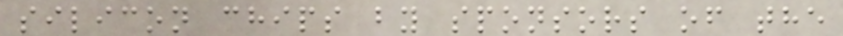silicon chips by sponsors of the
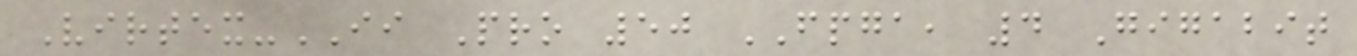Virtex-II Pro 50 FPGA, 4 Gigabit
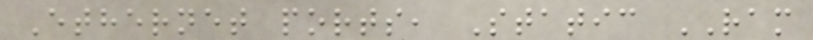Ethernet ports, Static RAM
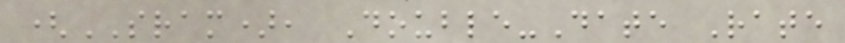(SRAM), Double-Date Rate
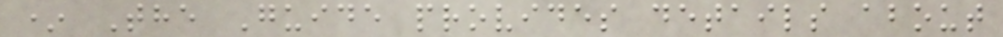* The Guide provides details about
